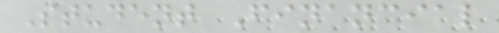Student Financial
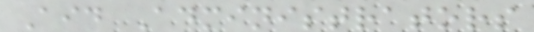Aid Administrators
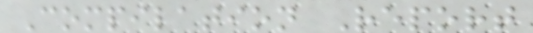Compilation Report
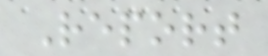Report
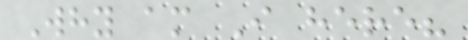Why am I here?
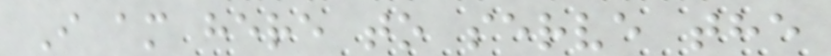I am here to serve the
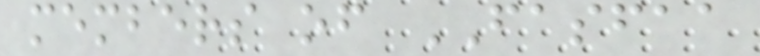members of FASFAA
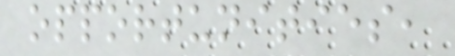opportunities,
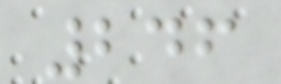246
